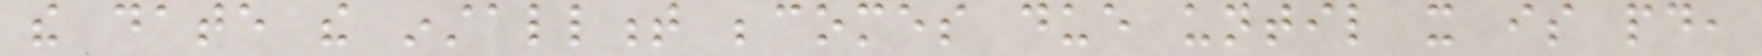the date the installment becomes due until it is paid,
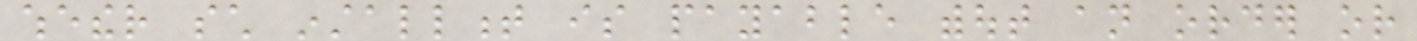whether such installment is payable without an order or
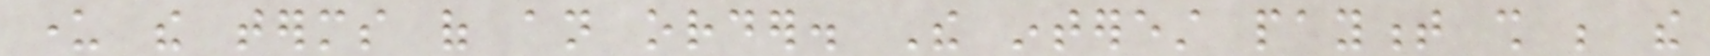under the terms of an order. The interest payment shall be the
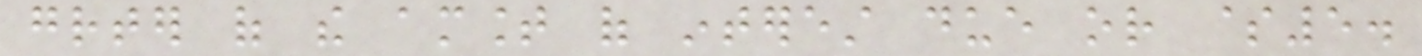greater of the amount of interest due or $5.
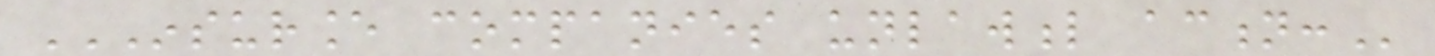INSURANCE COMPANIES UNLAWFUL ACTION:
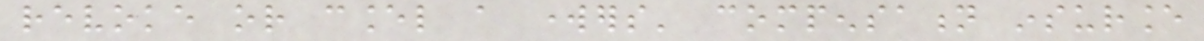revoke or cancel a workers' compensation insurance
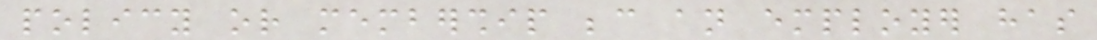policy or membership because an employer has
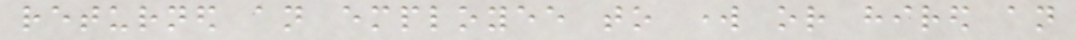returned an employee to work or hired an
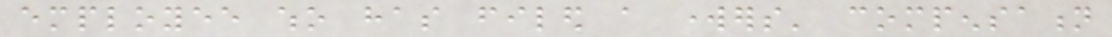employee who has filed a workers' compensation
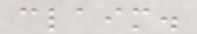claim.
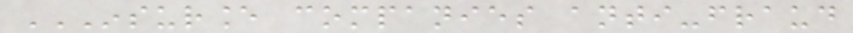INSURANCE COMPANIES ANTI-FRAUD
